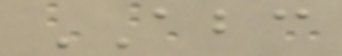ABC
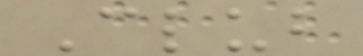Club
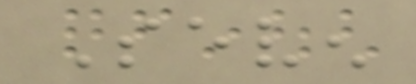Seven
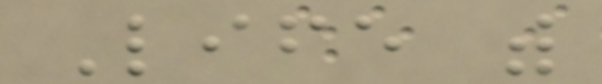Life with
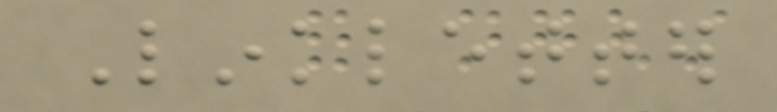Linkletter
